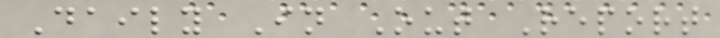Daily In Out Report
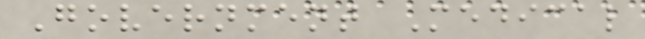Government Medical
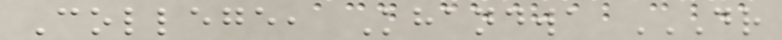College, Khandwa DR
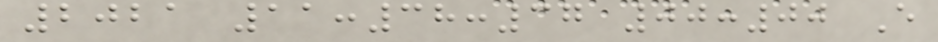2021 11:38:37 00:00 E
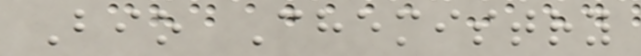Bio Chemistry
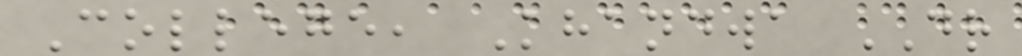College, Khandwa DR
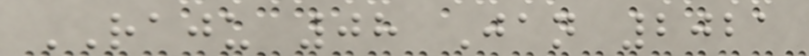RAJU 08 Jan 2021
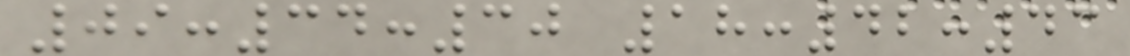09:34:30 18:42:43
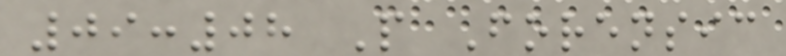09:08 P Forensic
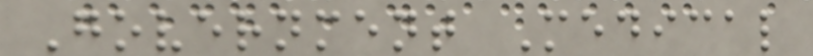Government Medical
